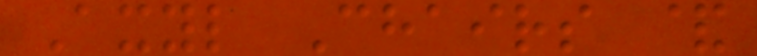Axyl Chairs &
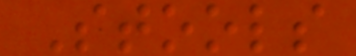Stools
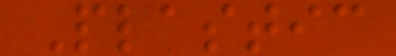Plastic
